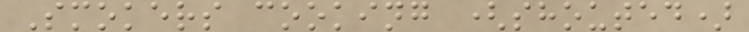Smokers cooking (shouted)
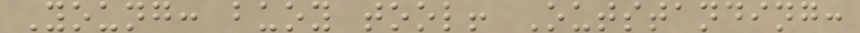Young: buoy tool! Outstanding:
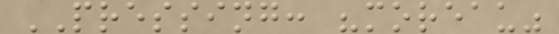PRESSING: "moreau"
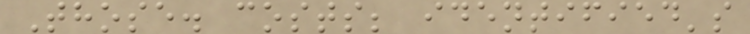Those. costs; identified's
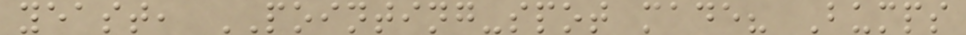yeast, POINTING-spot made? Bumps
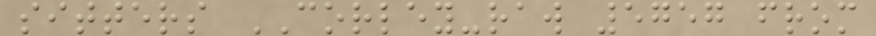sitters CORLEY-raw 5757 from
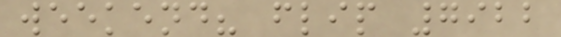weekend? flip 7922
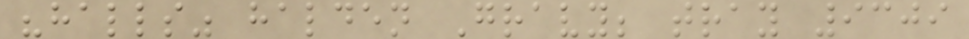"halls" halden Gravy; tray 9309
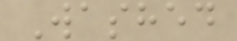Washed
